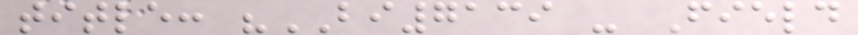title: "BI7139 - Field
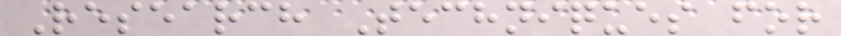Research Techniques for
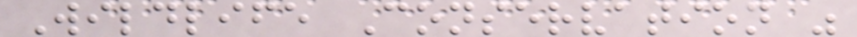Wildlife Conservation "
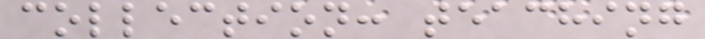collection: teaching
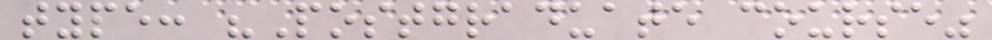type: "Postgraduate course"
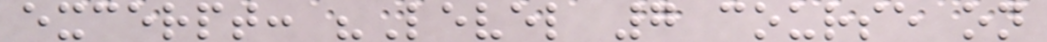excerpt: "Level 7 course on
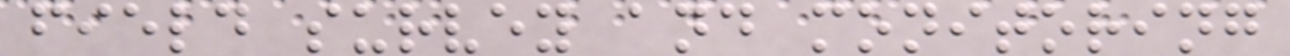field survey and monitoring
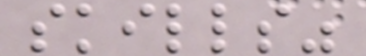skills"
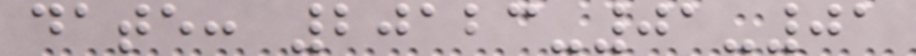date: 20123-01-01
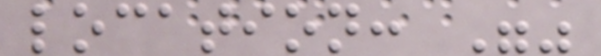location: ""
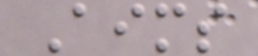Aims
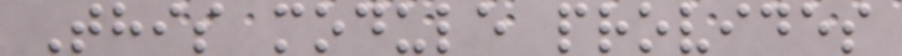This module provides
